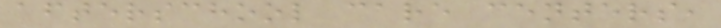afterschool care centers,
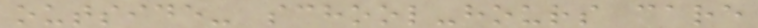outside- school-hours care
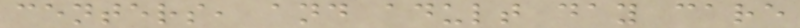centers, and adult day care
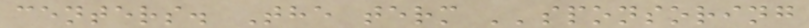centers. The term ''sponsoring
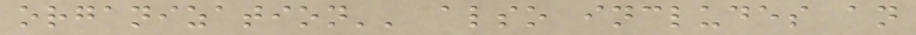organization'' also includes an
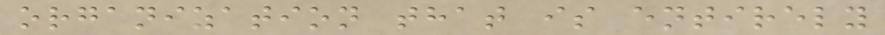organization that is entirely
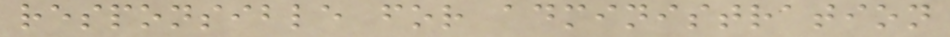responsible for administration
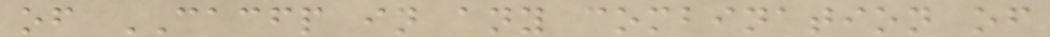of CACFP in any combination of
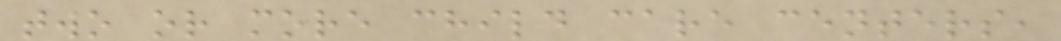two or more child care centers,
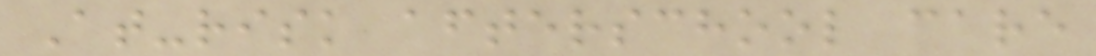At-risk afterschool care
